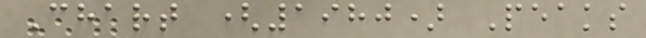Chart (1980) Peaks
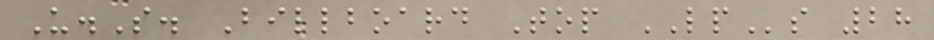U.S. Billboard Top LPs 28
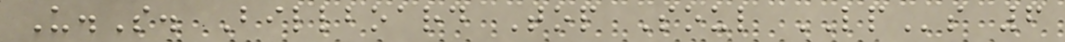U.S. Billboard Top Soul LPs 6
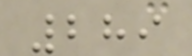289
